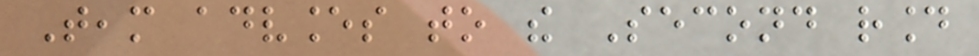Team advances to the Second round
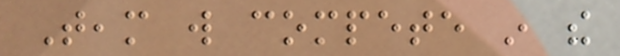Team will compete in the
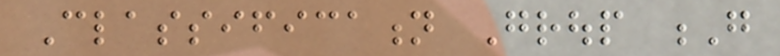Classification Group G
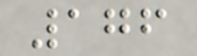176
